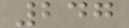247
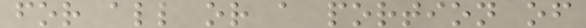for all or a portion of
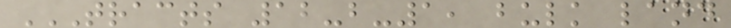TRACTS 12-B-1, BULK LAND
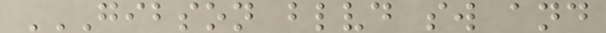GIBSON BLVD SW AND
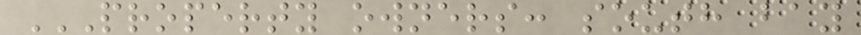PROPERTY OWNERS: SOUTH BAY
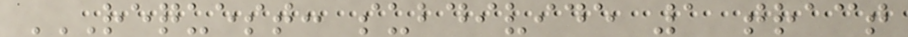REQUEST: SUBDIVIDE 1 TRACT
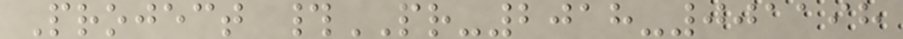Project #PR-2018-001198
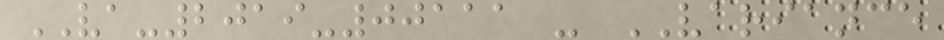VA-2019-00111 - VARIANCE
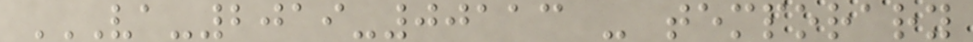VA-2019-00113 - TEMPORARY
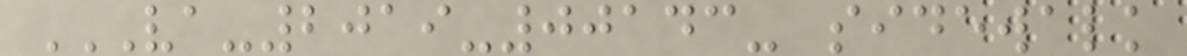VA-2019-00143- SIDEWALK
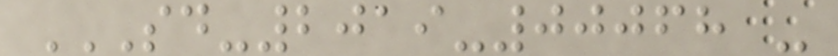SD-2019-00068 -
